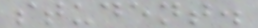student.
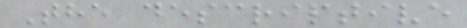The descriptive
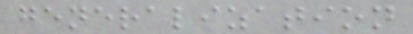generalization
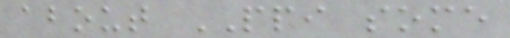about PPI some
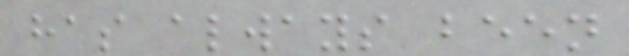has always been
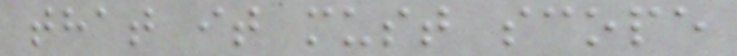that it must scope
